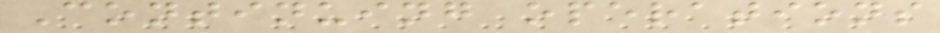Continuing operations
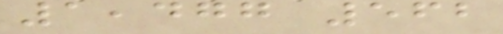1,477 562
